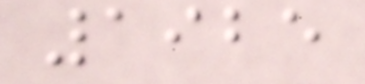1925
